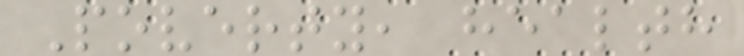Poverty, health
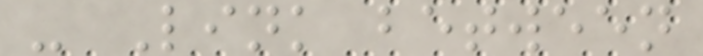- Link between
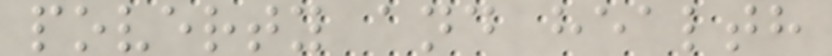poverty and health
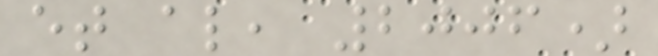et al, 2006)
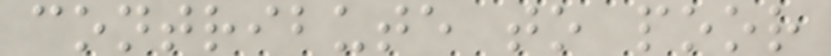contribute to poor
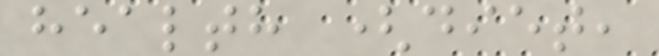health (diet,
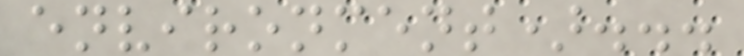environment)...
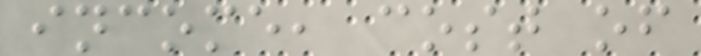income, cost of
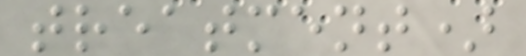treatment)
